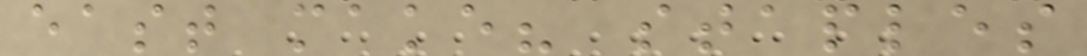east make? staples
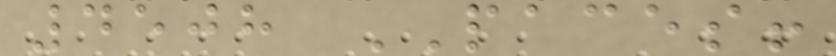4508 PACES!
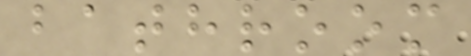bathroom
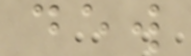dew
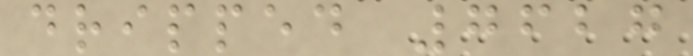dripped 7627
